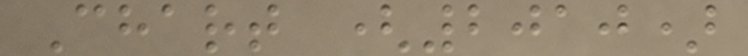Chart (2010)
